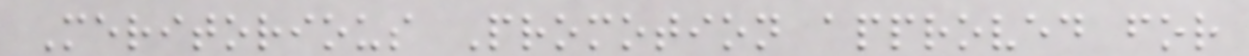Meritorious Promotion approved for
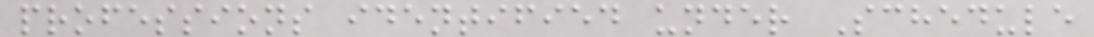professions identified under Schedule
